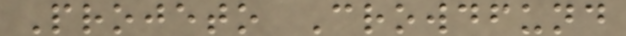Projeto Crowdfund
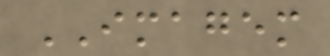IMAGEM
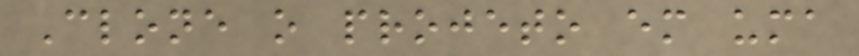Clone o projeto em uma
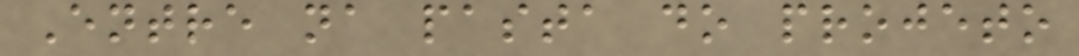Entre na pasta do projeto
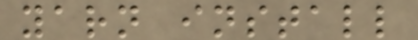yarn install
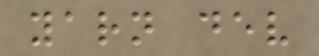yarn dev
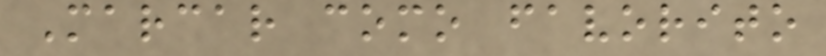Marcar como favorito
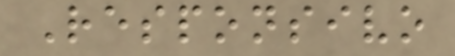Responsivo
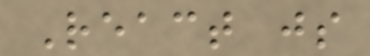React js
